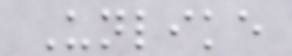Unlike
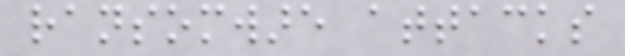ransomware attacks
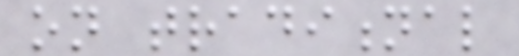on traditional
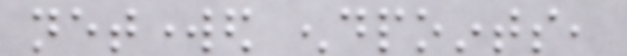networked endpoints,
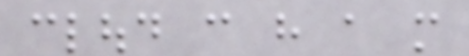cloud can have a more
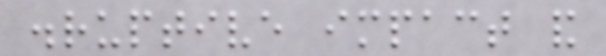disruptive impact and
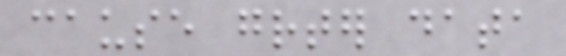cause greater data
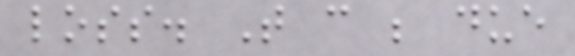loss. That can be due
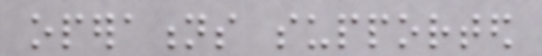operations supported
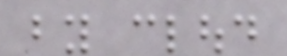by cloud
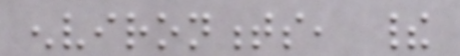environments, their
